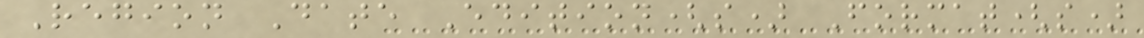Region Date Edition(s) Format(s)
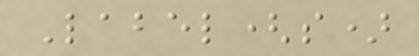Label(s)
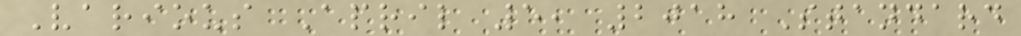Various April 5, 2018 Standard
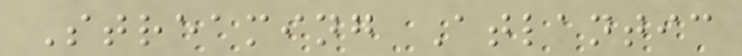Streaming Atlantic
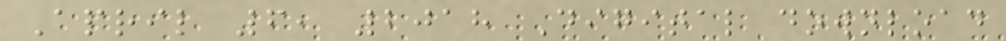April 6, 2018 Digital download
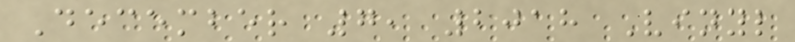December 7, 2018 Vinyl
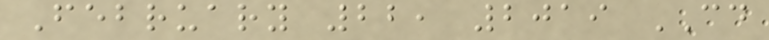February 22, 2019 CD
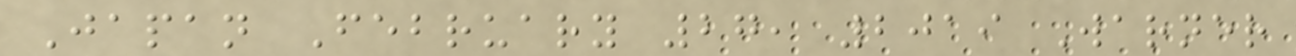Japan February 27, 2019 Warner
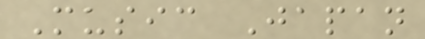Music Japan
